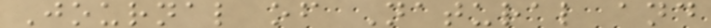Journal of Natural and
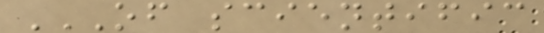OF SCIENTIFIC
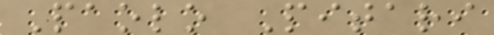Paolo Pitari
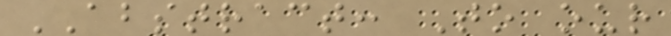ABSTRACT: To our
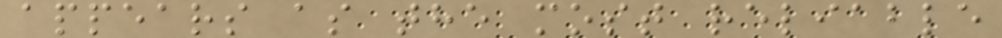appears as the most reliable
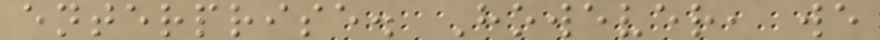enterprise. However, we
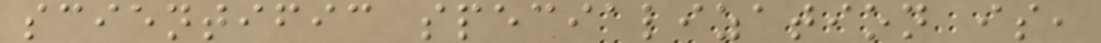scientific specialization is,
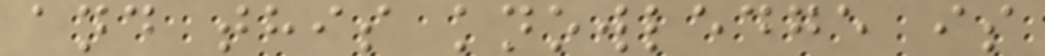and this knowledge is
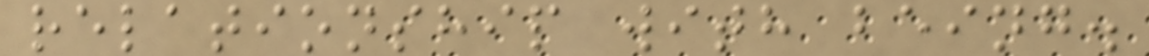relationship with being.
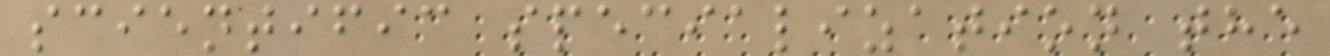scientific specialization the
